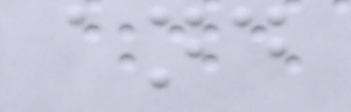and
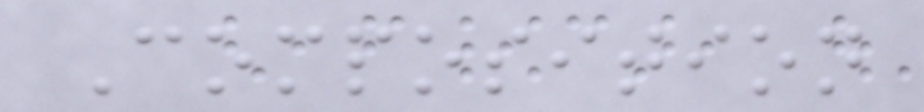Composition
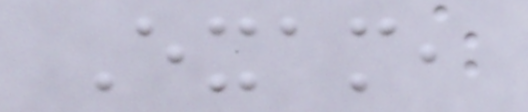Exam,
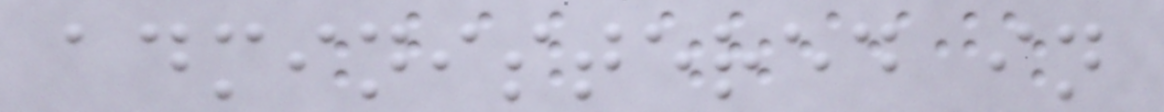administered in
